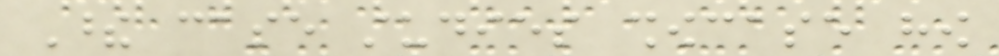These case studies showcase how
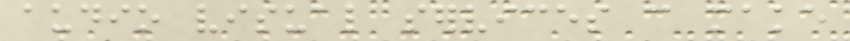audio visual services can make
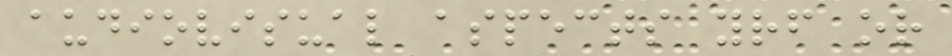audiovisual aspects yourself or
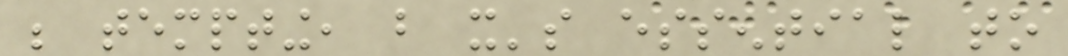be tempting, but it's essential to
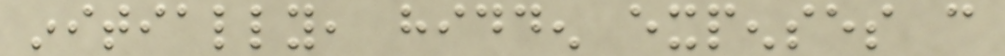initially, hidden expenses can
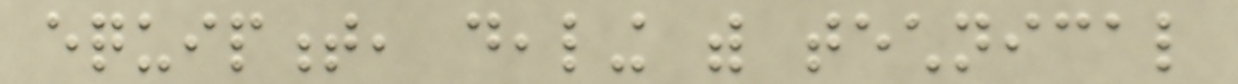equipment, dealing with technical
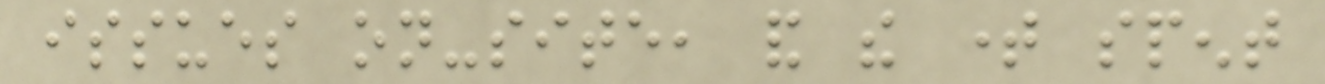issues on-site, and the time spent
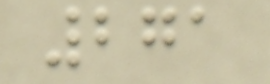271
